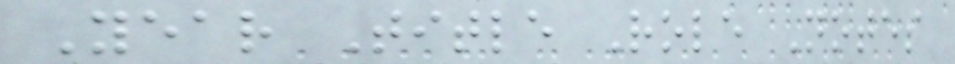Year Title Role Notes
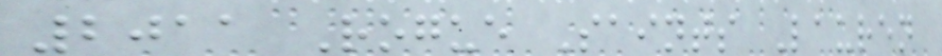2011 Rogue Saints Lauren
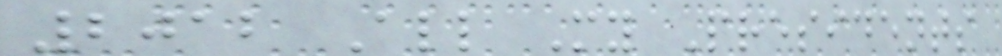2012 All My Presidents
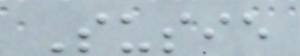Susie
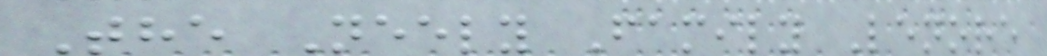The Neely Family Lenore
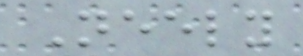Neely
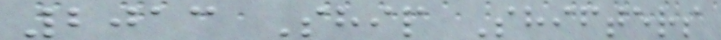2013 Ship Shifters
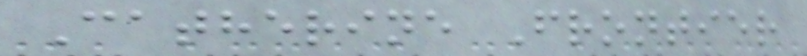Catherine Frontier
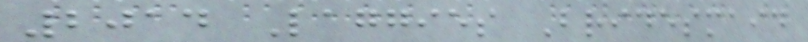2014 Laggies Bridesmaid
